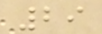29
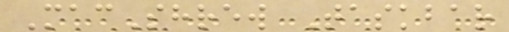MacShrew Taskbar
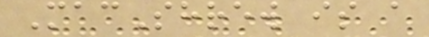MacShrew is a
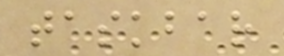taskbar
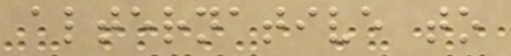alternative to
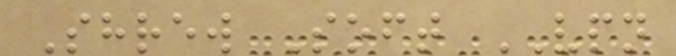Shrew Soft VPN
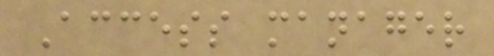Access manager
